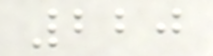220
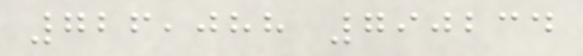726,088 790234
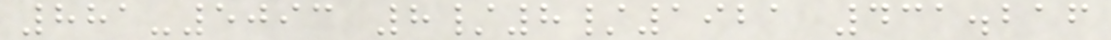881-5093 8/8/1921 431.216
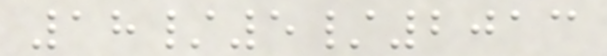18/5/2013
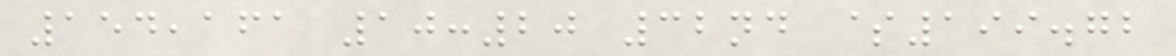154,161 10:20 32nd $199.72
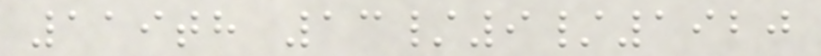119th 13/9/1920
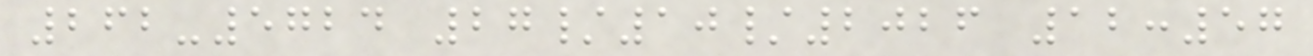262-5724 27/10/2026 12:57
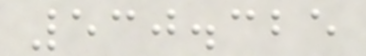530.325
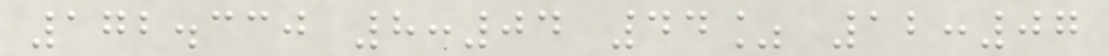172.330 8:04 44% 12:07
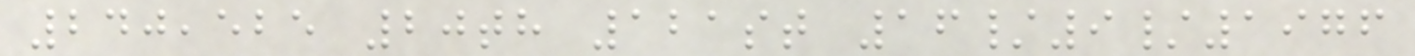240,525 20th 121st 16/9/1976
